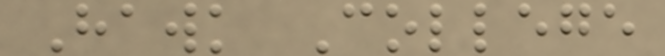Hawk College
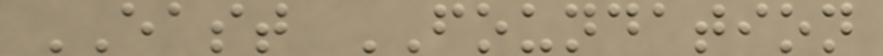EAST FOUNDATION
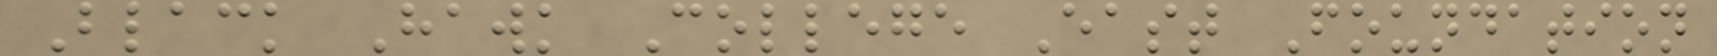Black Hawk College East Foundation
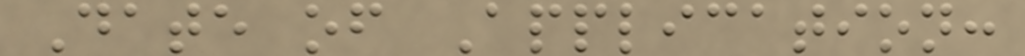Date of Application:
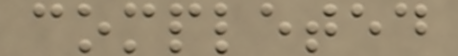completed
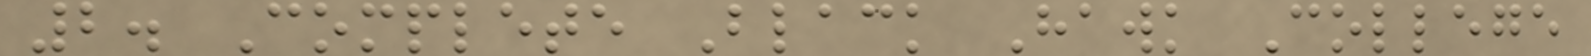2. Complete Black Hawk College
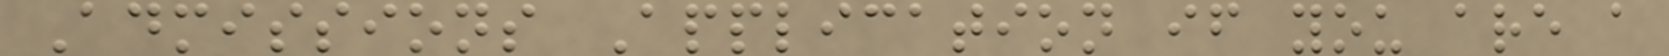Admissions Application if you are a
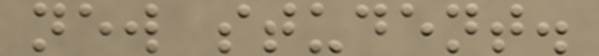new student.
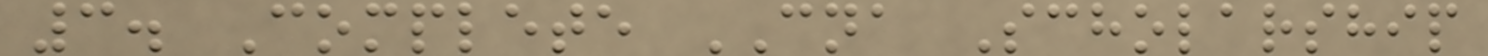3. Complete CNA Scholarship
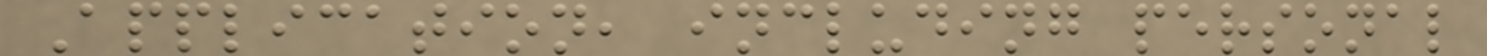Application, including personal
